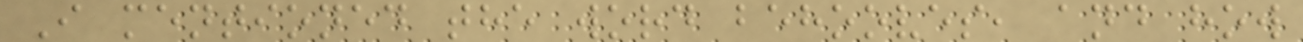I mentioned the word behooves, and how
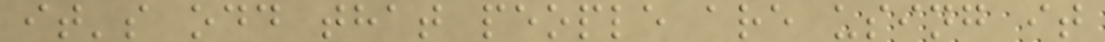it's odd that people are using it
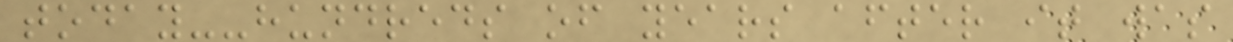today--hundreds of years after it was
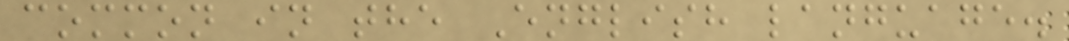common in the English language.
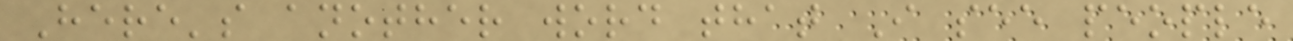Here's another word that I see people
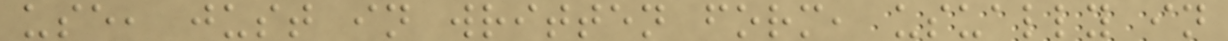use, just in written form, usually in
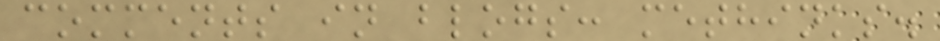comments in blogs: methinks.
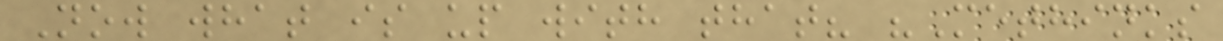Now what is up with that? "Methinks
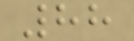88
